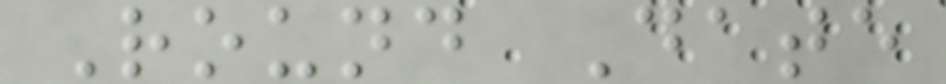Round Date
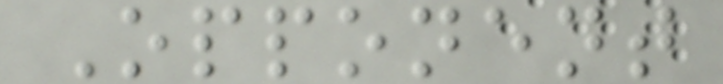Opponent
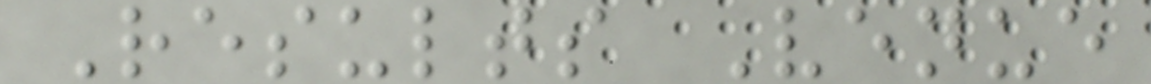Results Venue
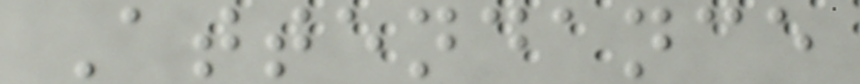Attendance
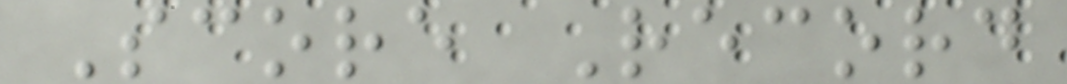Score Record
